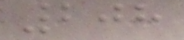208
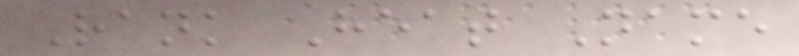Rank Heat Name
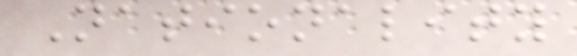Nationality
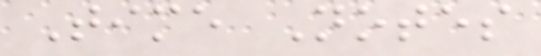Time Notes
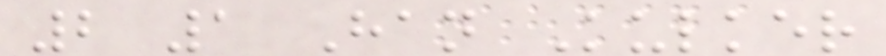2 1 Han Kulker
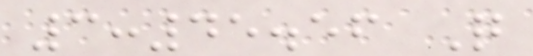3:45.56 Q
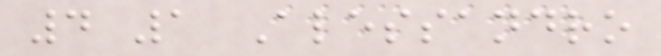4 1 Alessandro
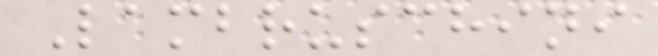Lambruschini
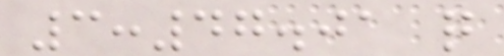3:47.01 q
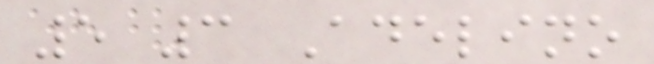5 3 Adelino
